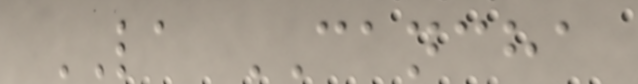LA CANCHA
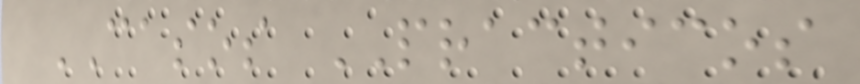CASOS PRACTICOS
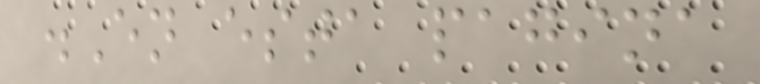.En esta pagina
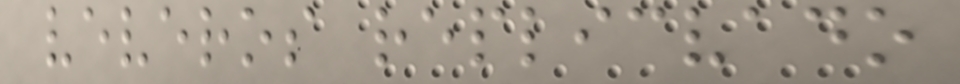veveros replicvado
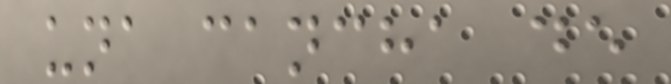una cancha de
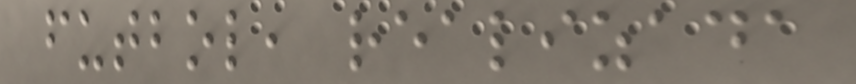futbol, realizada
